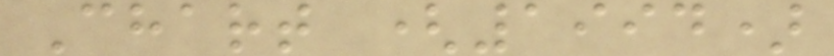Chart (1994)
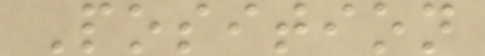Position
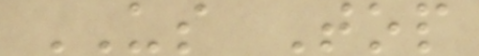US Top
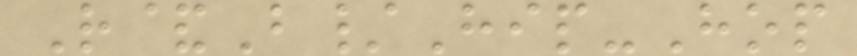R&B/Hip-Hop
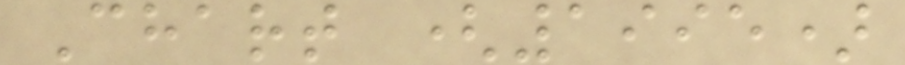Chart (1995)
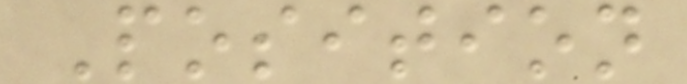Position
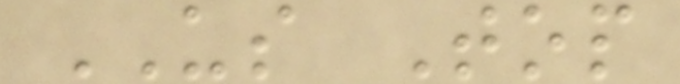US Top
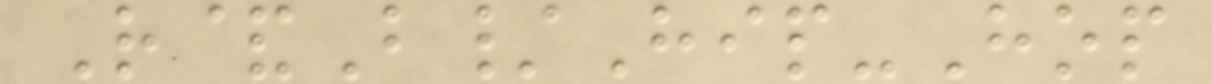R&B/Hip-Hop
